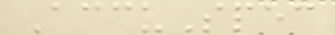AccuSpec
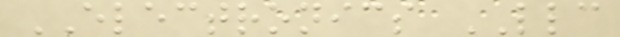ELECTRONICS LLC
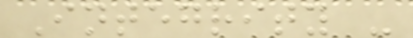Integrity -
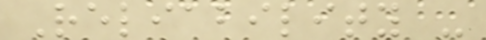Reliability -
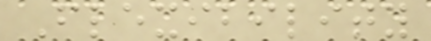Flexibility
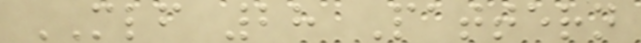MLF 28 Pattern
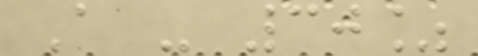A - 30%
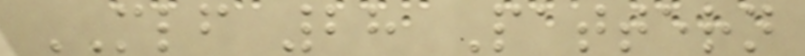MLF 28 Pattern
